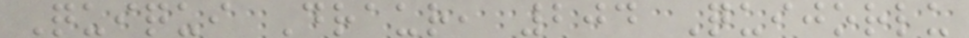Quiqui Draur, 204 Quijorlu
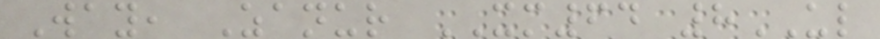Way, Zanur XM64 8UL
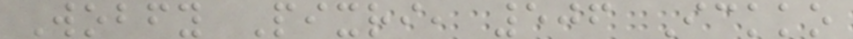Wobfy Pixri, 506 Ickko
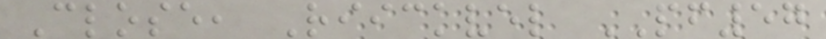Close, Riickvel PF57
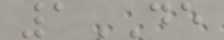1DE
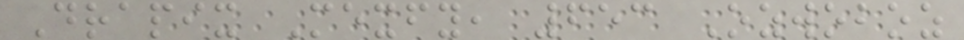Drapix Mexfy, 653 Ozwoboz
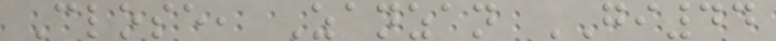Close, Zanzan GI44
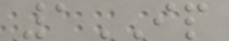1IP
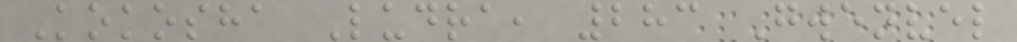Kokosha Ludra, 283 Gwenvel
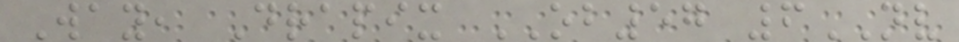Way, Drapix OB57 6NV
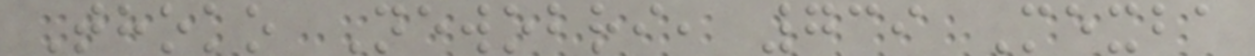Thoko Newobri, 739 Mexba
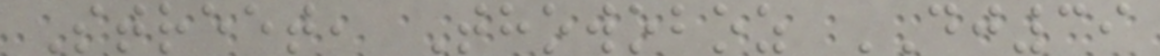Street, Thowoboz DJ39
